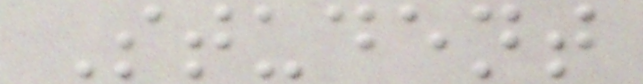Student
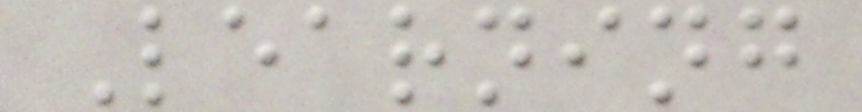Learning
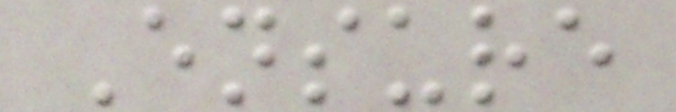Ensure
